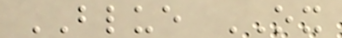BLUE OX
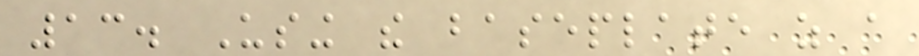13. Using the baseplate as a
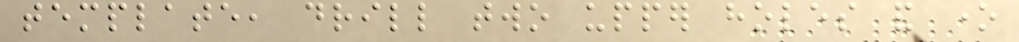template, drill two upper holes and one
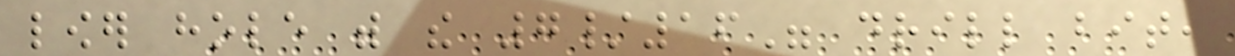lower hole with the 7/16" drill bit,
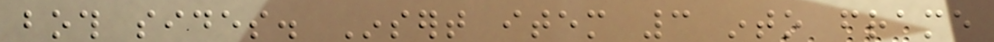both sides. Insert item 3 into frame
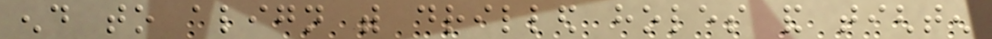end to align with drilled holes and tighten
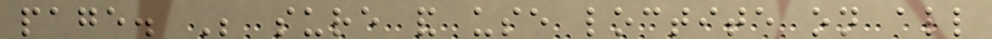page. Be sure and use loctite on all
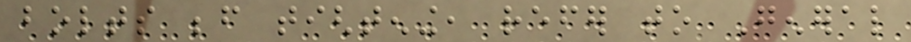bolts before tightening, refer to General
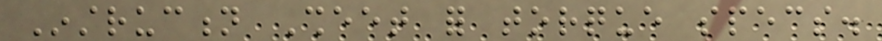Instruction Sheet for torque specs.
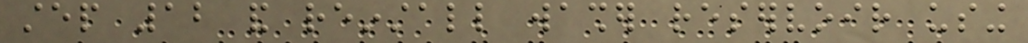step 12 and reinstall washer reservoir using
